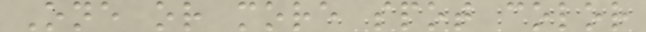One or more spot color
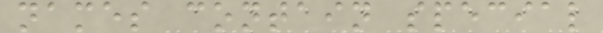names contain special
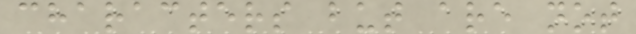characters but are not
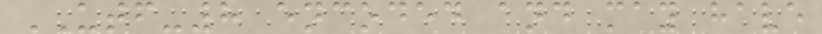UTF-8 encoded and may have
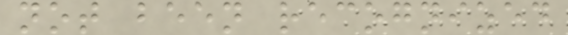not been recognized
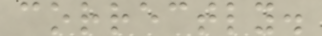correctly.
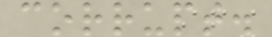corrupt.
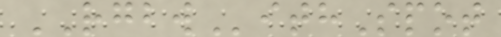RGBWithSpot
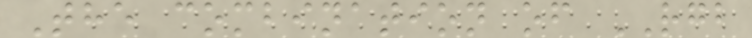The combination of RGB
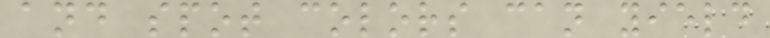and spot colors can yield
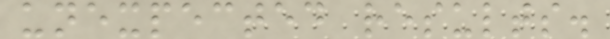unexpected results.
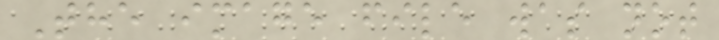The image file was not
